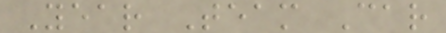Year Team Car
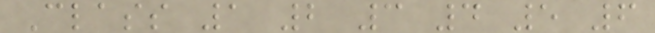Class 1 2 3 4 5 6
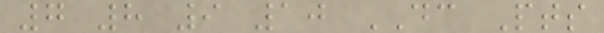7 8 9 10 DC Pts
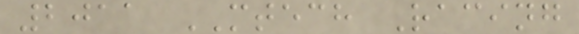2011 MTECH Racing
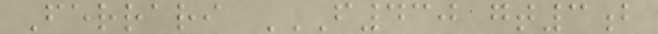Ferrari F430 GT3B
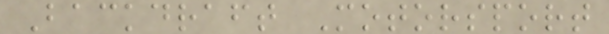Backdraft Motorsport
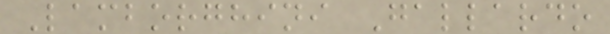Lamborghini Gallardo
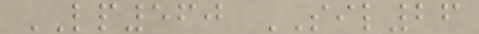LP560 SIL26
